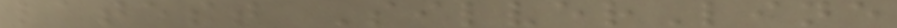latest SilverLine
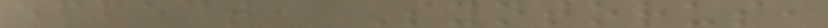effect, Syntorus,
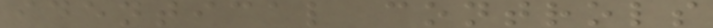identical controls
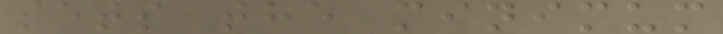sets the minimum
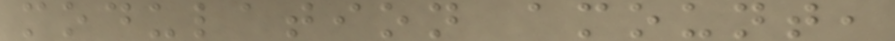modulation amount,
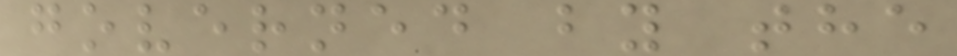governed by the
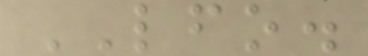LFO.
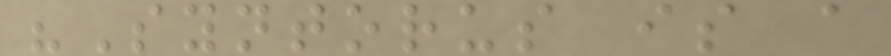"Syntorus is a
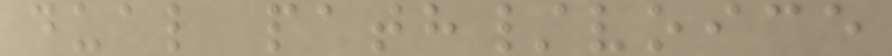dual path/voice
